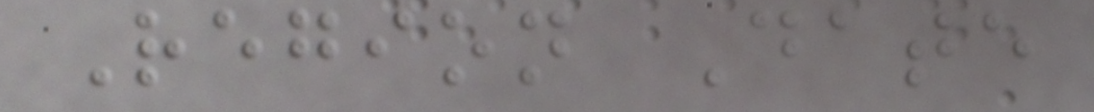Region Date
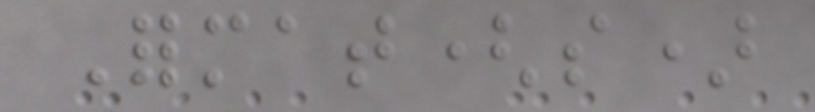Format(s)
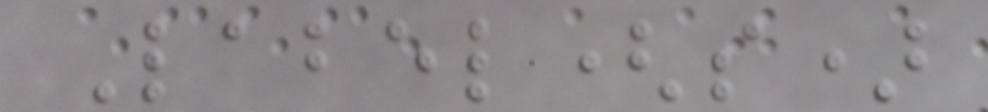Label(s)
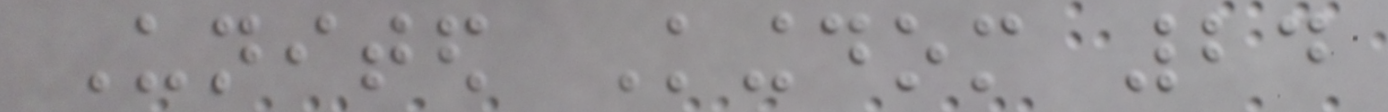United Kingdom 24
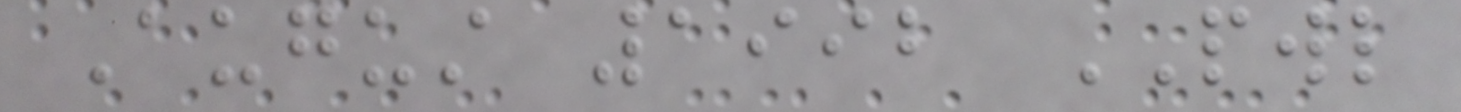August 1992 PWL
